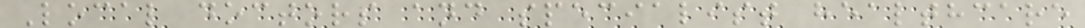Local doctors and specialist healthcare
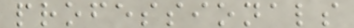professionals
